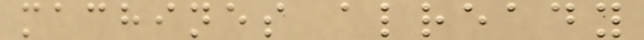machines already
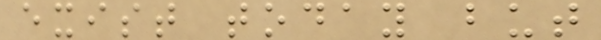exist today but
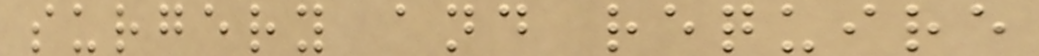surgery and require
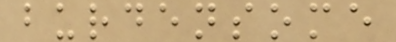burdensome
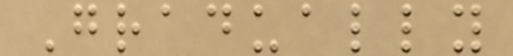Gradually
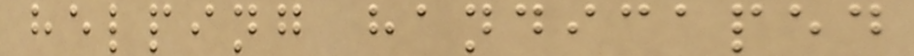helping handicaped
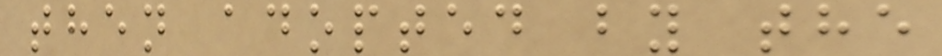then adopted by the
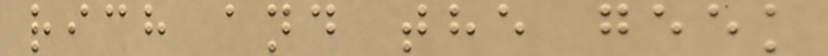rich and the geek
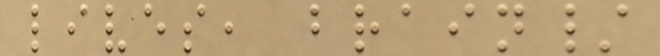lives, brain/
